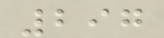297
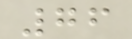76
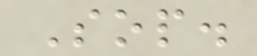Sop.
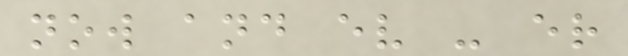now and ev - er
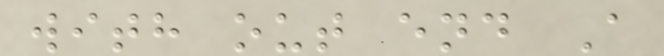with out end A
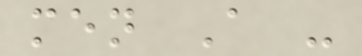men A -
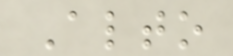Alto
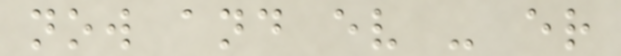now and ev - er
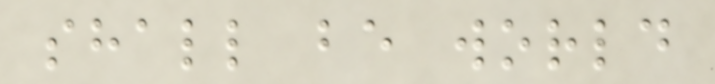shall be world
